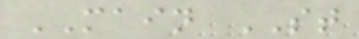MAIN ST
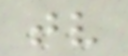tv
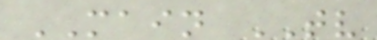MAIN TV
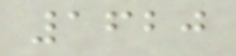1620
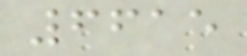6615
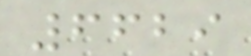6629
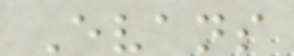Evans
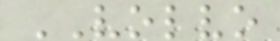VOLVO
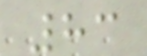83
